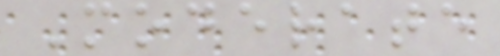Moderate
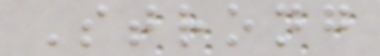Strong
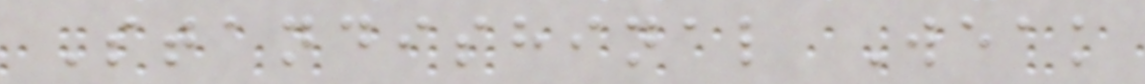Standishinal Weak
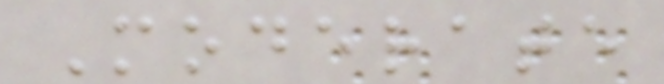Moderate
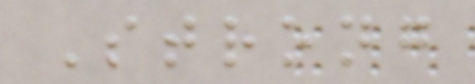Strong
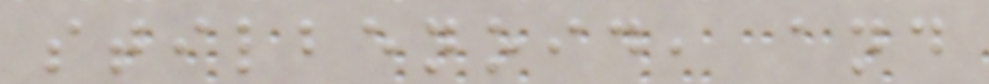stilbenoid, and
